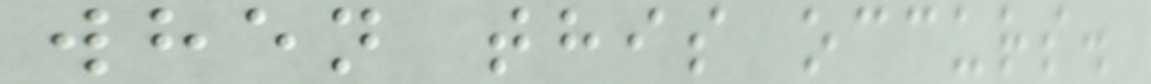when this occurs.
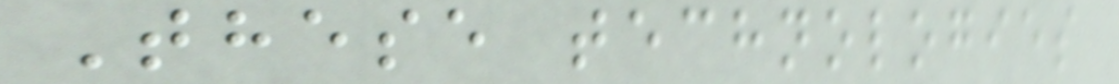These technologies
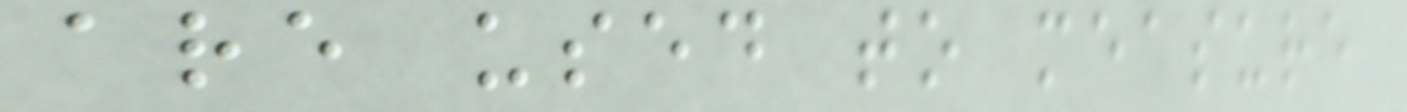are used to measure
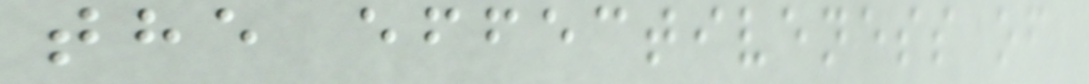the effectiveness of
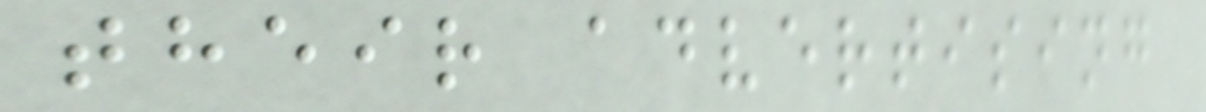their advertising
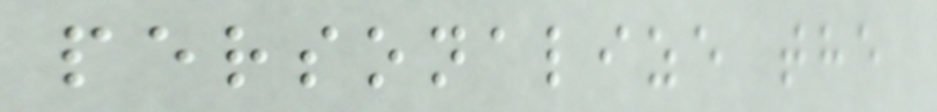personalize the
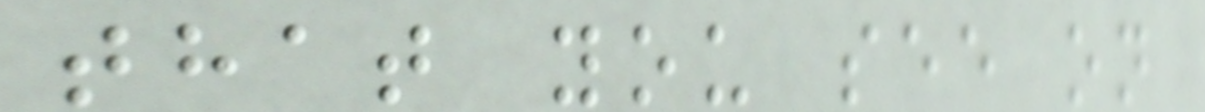that you see on
